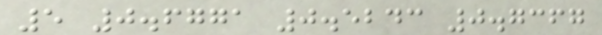5 0.6771 0.5243 0.7367
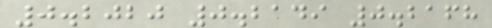0.2020 0.2149 0.2168
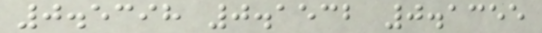0.5398 0.1532 0.1355
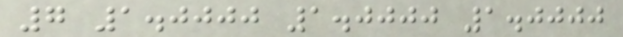7 1.0000 1.0000 1.0000
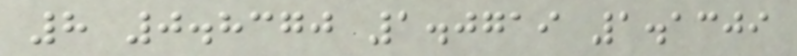8 0.8370 1.0719 1.1309
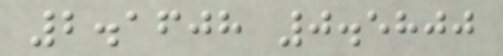2.1608 0.5800
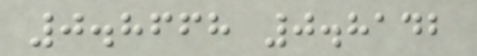0.8668 0.8142
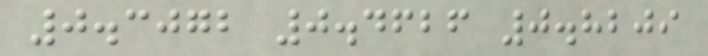0.3072 0.4626 0.8209
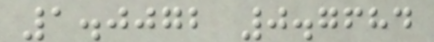1.0072 0.7684
